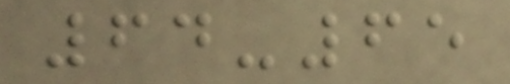64-65
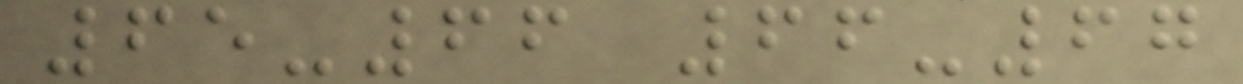65-66 66-67
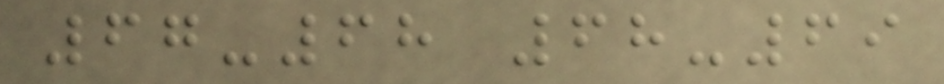67-68 68-69
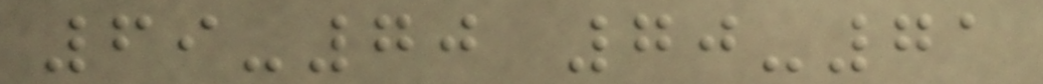69-70 70-71
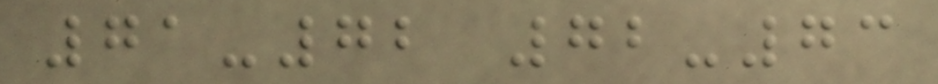71-72 72-73
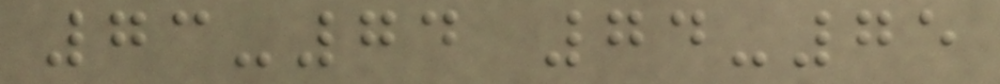73-74 74-75
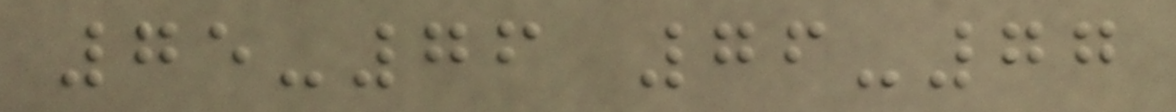75-76 76-77
